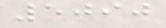5090
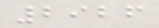2926
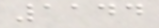1144
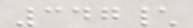347\
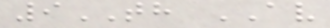9TH AV
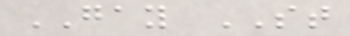GAY ST
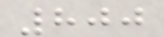800
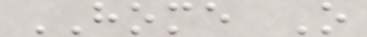HOME O
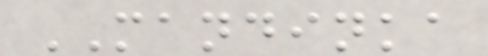MANDINKA
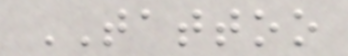TATTOO
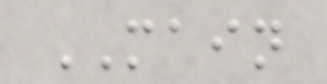MAIN
